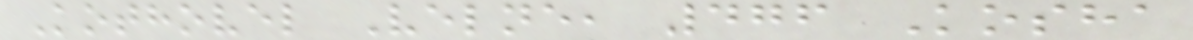Kothovel Velne, 476 Kosha
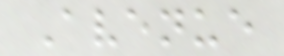Avenue
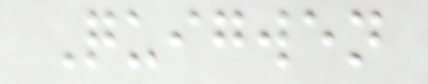Quigwen
